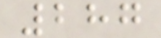287
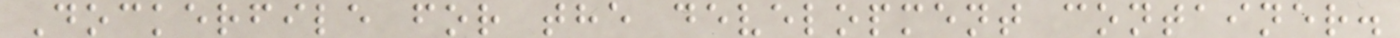Dockerfile for the development container.
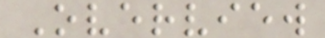Overview
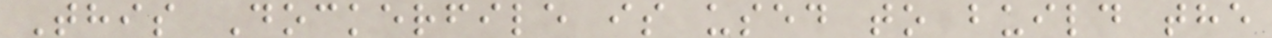This Dockerfile is used to build the
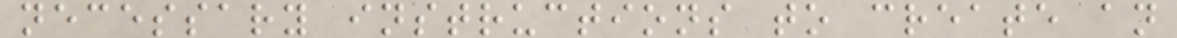necessary instructions to create an
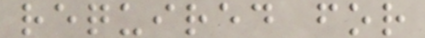required for
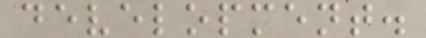development.
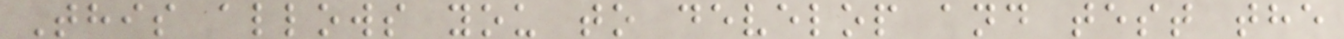This allows you to develop and test the
